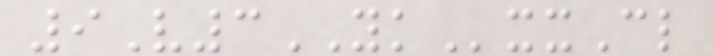9V3YKxxCl
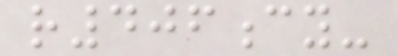r406cy-
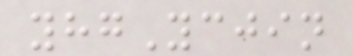yhgYcjin
